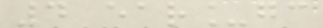4 ear_gc
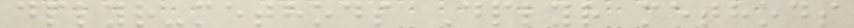dplyr-methods Dplyr methods
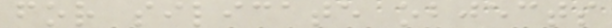for silicate objects
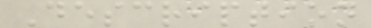Description
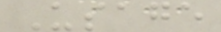Usage
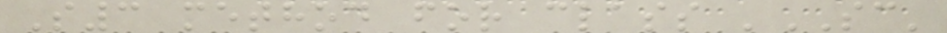S3 method for class 'SC'
